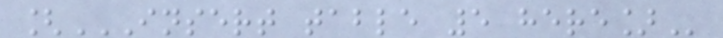[INSERT TABLE 5 HERE]
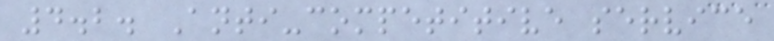4.2. Anti-competitive service
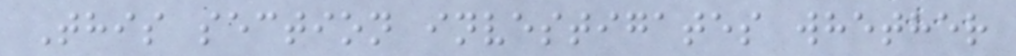This section investigates whether
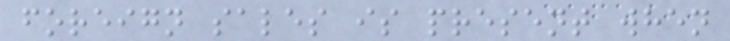foreign sales is present when
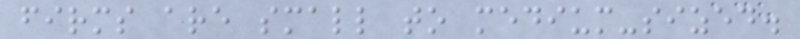firms are small to medium-sized.
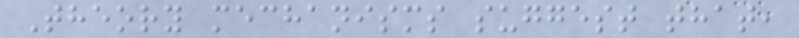Theory mechanisms suggest that,
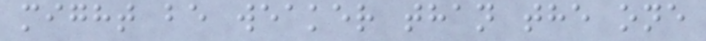might be weaker than the one
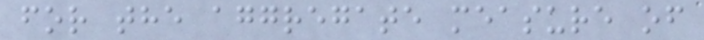for the aggregate measure of
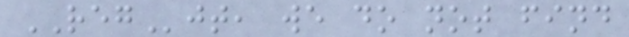REGjt, we do not find
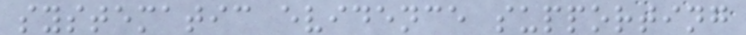systematic evidence supporting
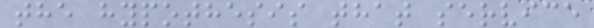the hypothesis that service
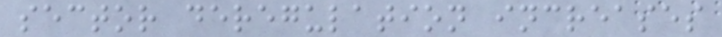sector deregulation increases
